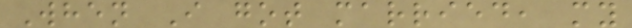When I got married, my
